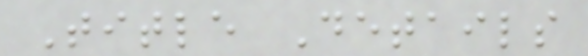Title Details
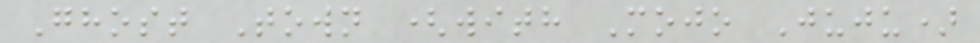Ghost Town (with Mojo Juju)
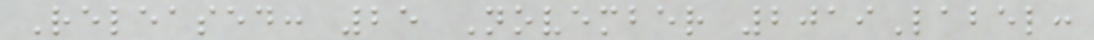Released: 25 November 2019Label:
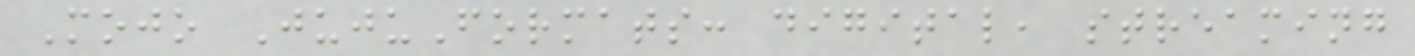Mojo JujuFormats: digital, streaming
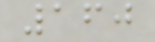160
